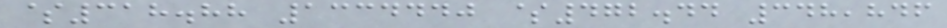$318.88 1334440 $472.44 348,846
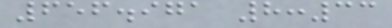656.971 8:33
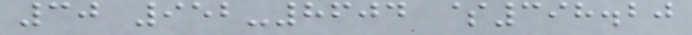30 952-8604 $398.20
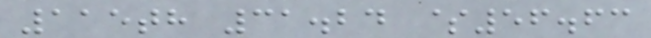115th 31.24 $56.63
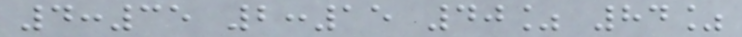4:35 2:15 40% 84%
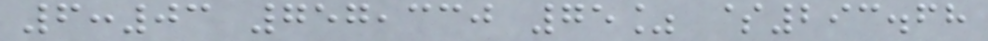6:03 757,330 75% $293.68
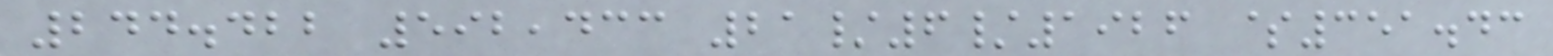244.422 592,433 21/6/1926 $351.43
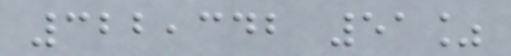322,342 51%
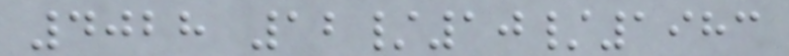4028 12/10/1983
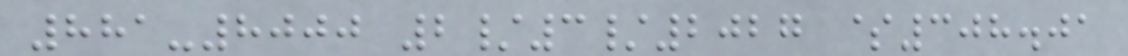881-8000 2/3/2027 $308.01
